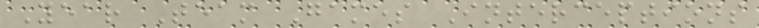Year Team Games Interceptions
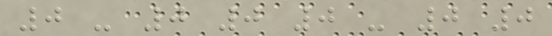0 - 0 0 0 - 0 0
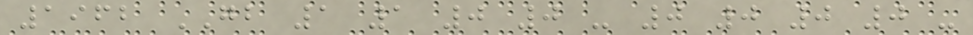1962 GB 1 1 0 0 - 0 0 0 0 -
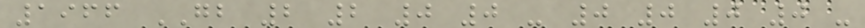1966 GB 2 2 0 0 - 0 0 0 0 -
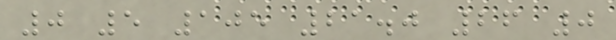0 5 105 21.0 26 0
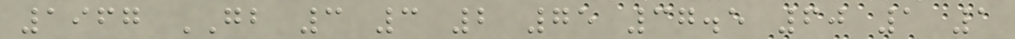1967 GB 3 3 2 75 37.5 60 1 1
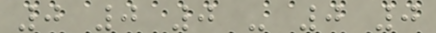0 0 0 - 0 0
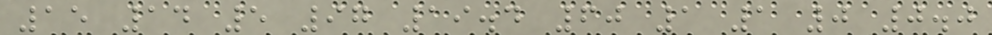15 14 5 97 19.4 60 1 1 0 0.0
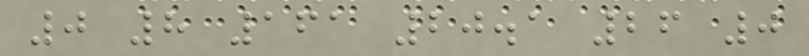0 8 161 20.1 26 0
